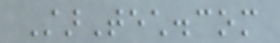StarTech.com
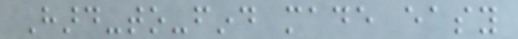Hard-to-find made easy
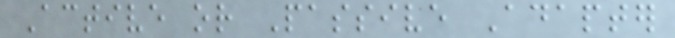Active or Passive Adapter
